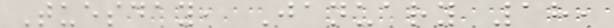Tuesday, January 18,
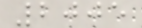2005
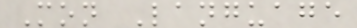Mon Language
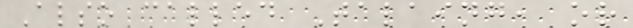Also called Talaing, or
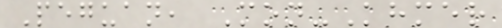Peguan, Mon-Khmer
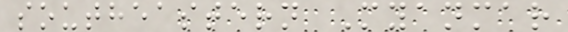southeastern Myanmar
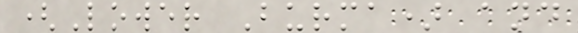(Lower Burma) and
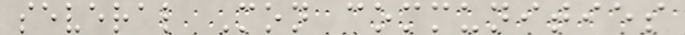several Mon communities
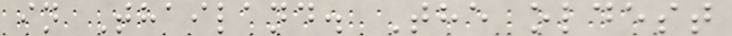in Thailand. The oldest
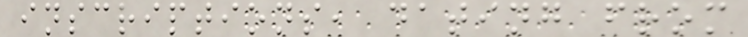inscriptions, dating from
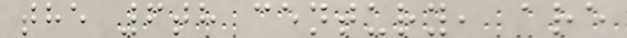the 6th century, are
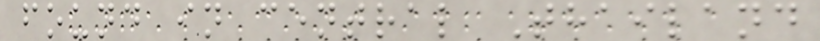found in central Thailand
